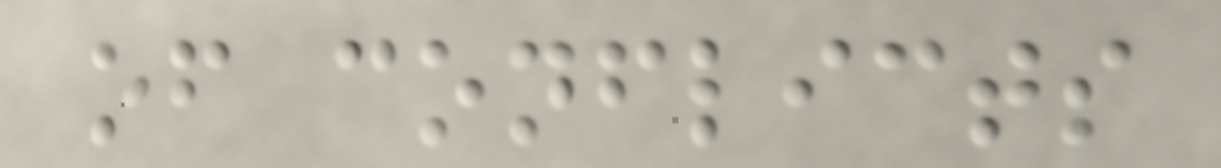of conflicts
